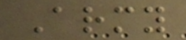Army
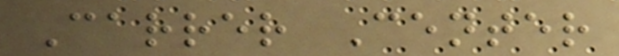Carrer Center
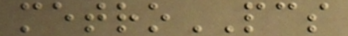metroPCS
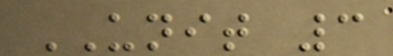UNIT 3
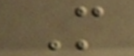M
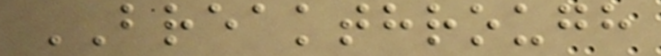BREAKTHROUGH
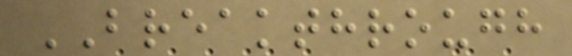BREAKTHROUGH
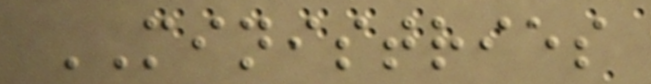MINISTRIES
